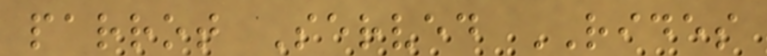parrot Served RIDES
